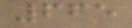665
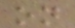on
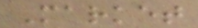Market
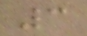3
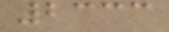2333
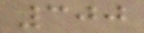300
